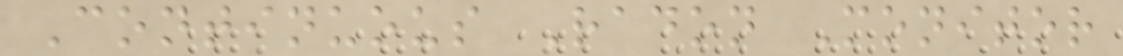Continuous Radon Monitor
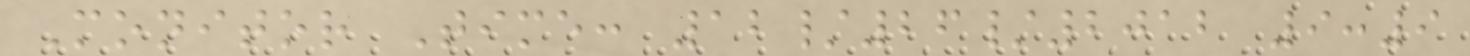Monitor Time: 12/26/2012 9:9
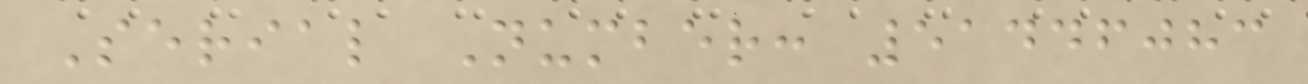Serial Number: 51446083
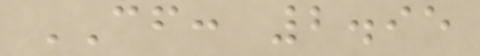CF: 2.95
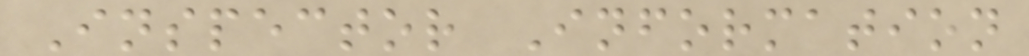Inspector Information
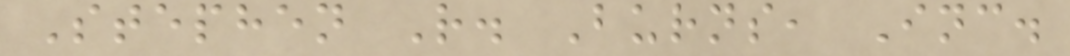Stephen R. Burns, Inc.
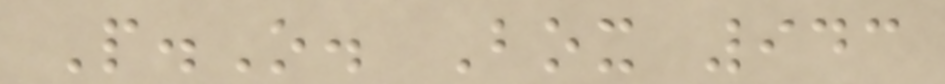P.O. Box 943
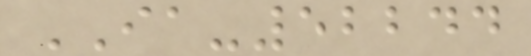IA-52244
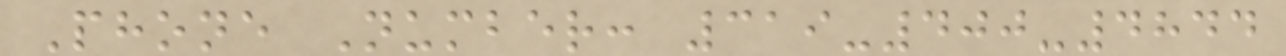Phone Number: 319-400-4844
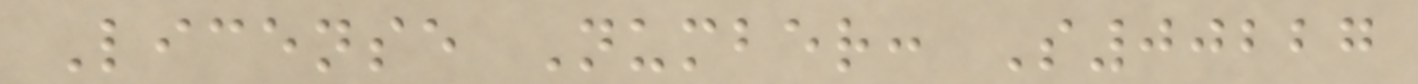License Number: S00227
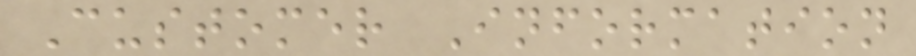Customer Information
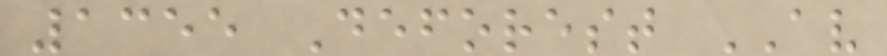1355 Deforest AV
